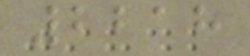2218
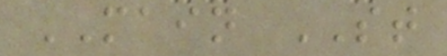MAIN ST
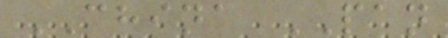CHINA PAN
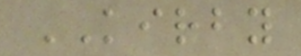KIRBY
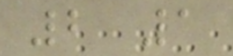2 1
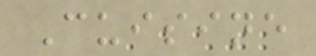Cuisine
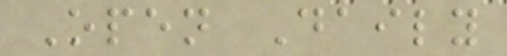Open Daily
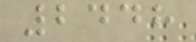2448
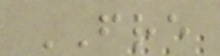FRE
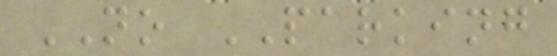NO PARKING
